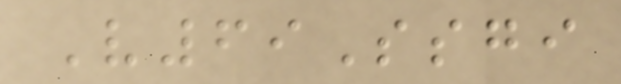V69Ssgi
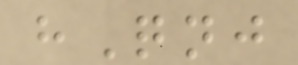hQnj
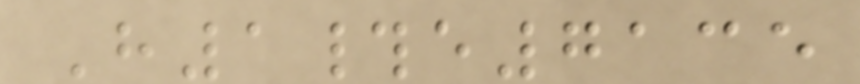H1#e7135
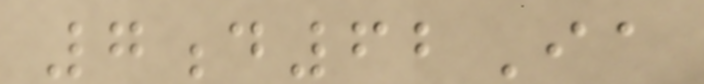7d62Ia
